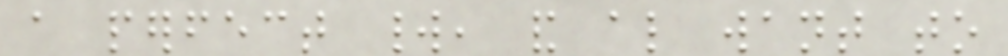a perfect world, and also want to
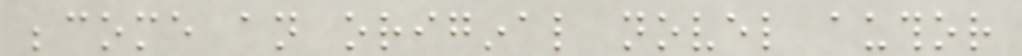become an original novel author
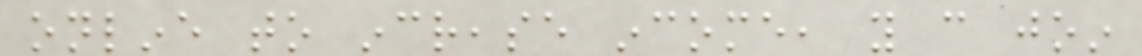online to increase income, you can join
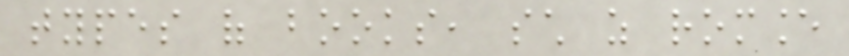types of books, such as romance
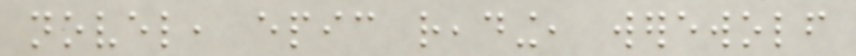novel, epic reading, werewolf
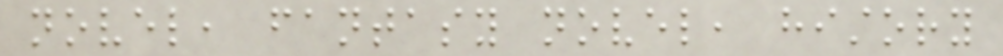novel, fantasy novel, history
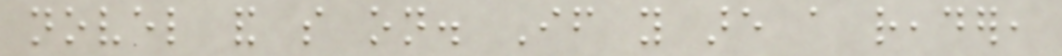novel and so on. If you are a reader,
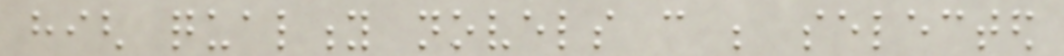high quality novels can be selected
